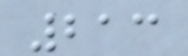213
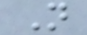N
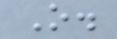O.
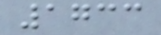1733
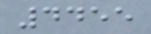4455
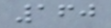160
